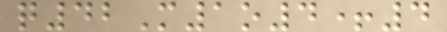q42M1o4+4
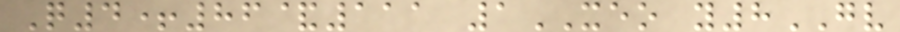Q4+86&111 1XEO y8GV
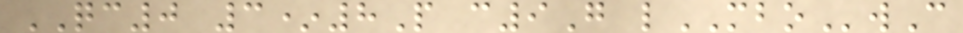QC0 3*8P c9G lMBOwC
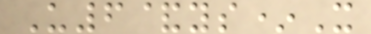U6&ys*X
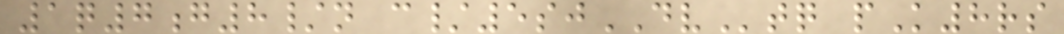1q7g8/n c/5sjDVtq pK8rs
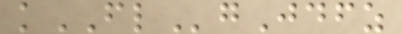kFLgJdfz
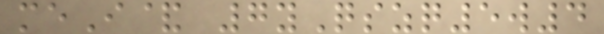meI& 7yQszq5w4
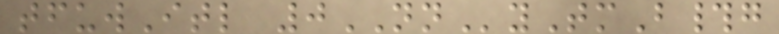tfuwItl 0NNyTmB#g
